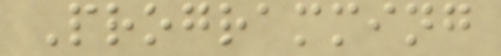Programming
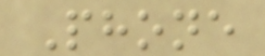Phone
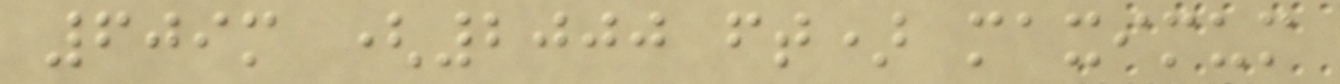609m (2000 ft) maximum
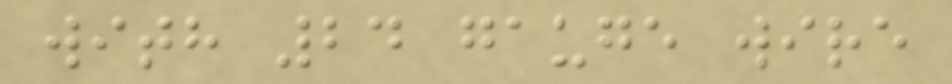with 24 gauge wire
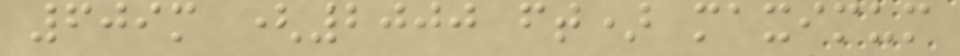609m (2000 ft) maximum
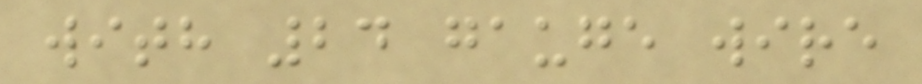with 24 gauge wire
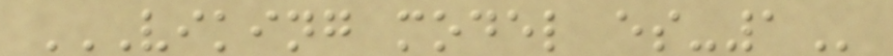VIKING MODEL ES-1
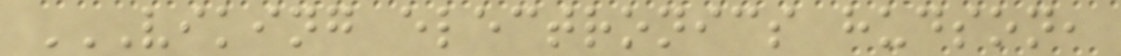VIKING ELECTRONICS HUDSON,
